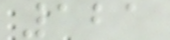121
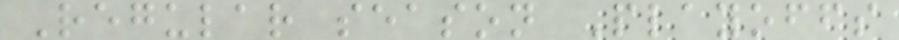Regular season Playoffs
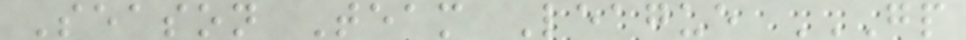Season Team League GP
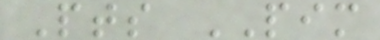Pts PIM
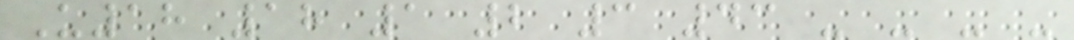U18 18 1 2 3 43 - - - -
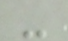-
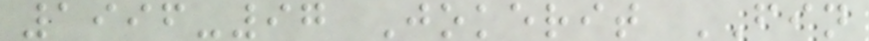1996-97 Jokerit FIN
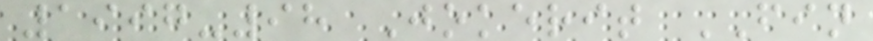1997-98 Jokerit FIN
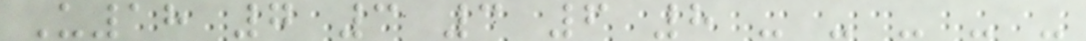U18 7 3 3 6 8 - - - - -
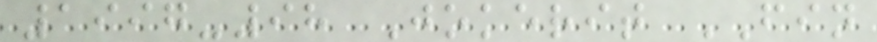1997-98 Jokerit FIN
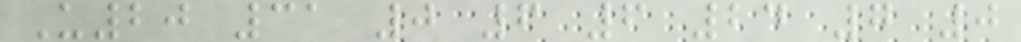U20 31 0 6 6 24 7 0
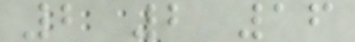2 2 16
